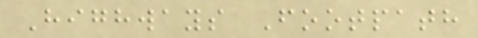Highways Footpath
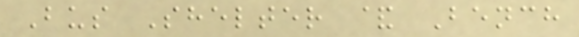Bus Shelter & Bench
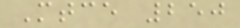Mtce 250
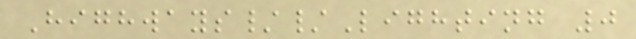Highways//Lighting 0
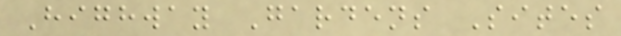Highway Gardens Sites
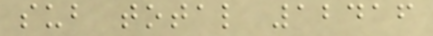sub total 12416
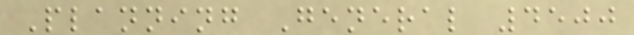Planning General 4500
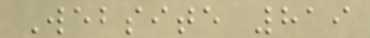Website 819
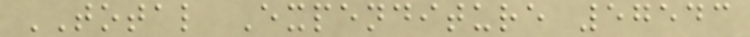TOTAL Expenditure 57543
